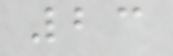23
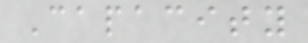Capacity
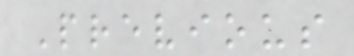Previous
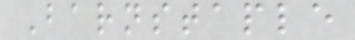Barnstaple
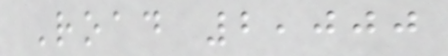Road 2,000
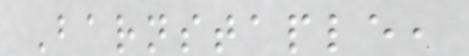Barnstaple,
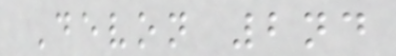Devon 2nd
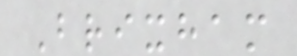Brixham
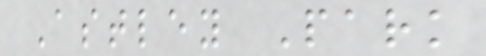Astley Park
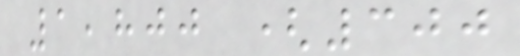1,800 (300
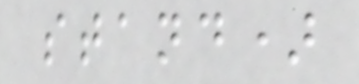stand)
